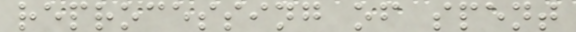reprocessing of spent
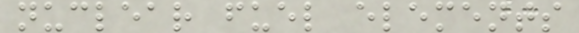nuclear fuel elements
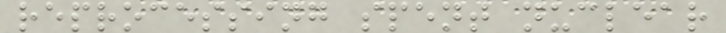reprocessing spent nuclear
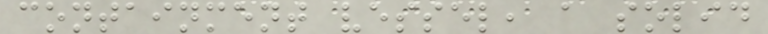containment vessel, a solid
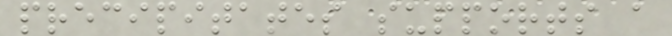precipitates supports a
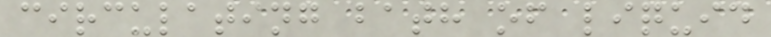circulating bath of liquid
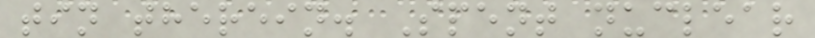tin therein. Spent nuclear
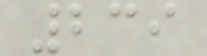239
